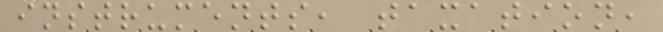instruments, taxation,
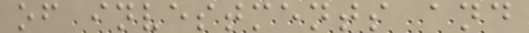of investments and
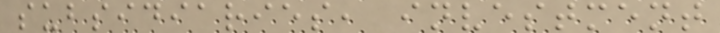subsidiaries, investment
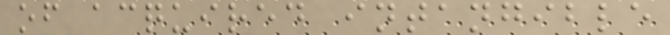of acquired intangible
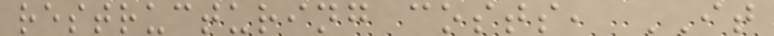restructuring costs, IT
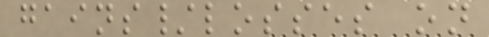gains/losses on
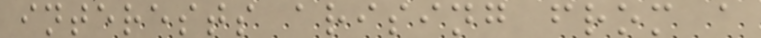interests arising from a
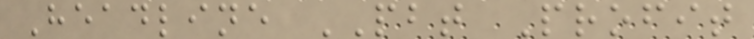Headline PBT Profit
